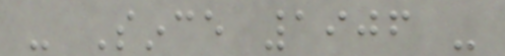- Since 1906 -
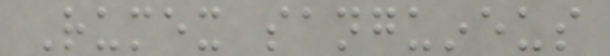Rumex sanguineus
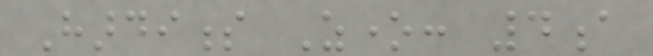Hardiness Zone: 4a
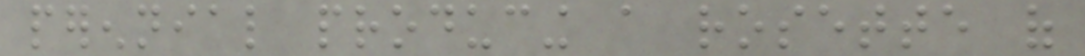perennial producing a rosette of
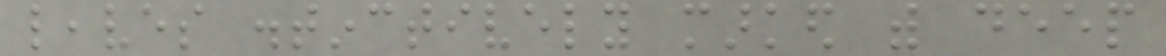leaves distinctively marked with deep
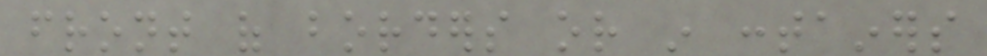front of borders or in containers
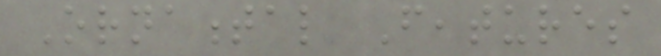Ornamental Features
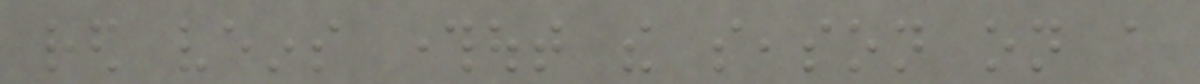red veins throughout the season on a
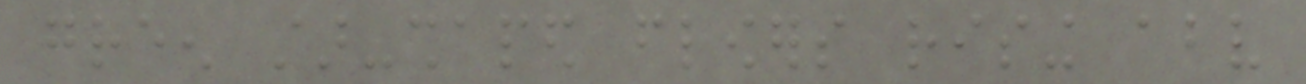green star-shaped flowers rising above
